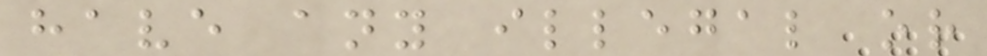have any illegal or
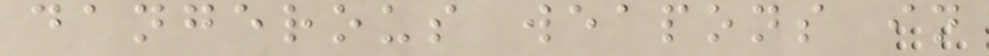dangerous weapons in
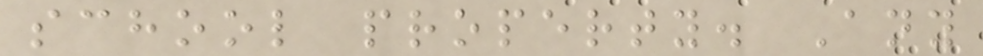school property. Any
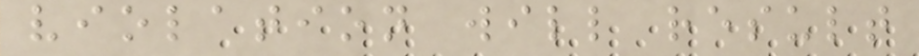violation will result
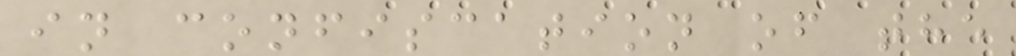in confiscation of the
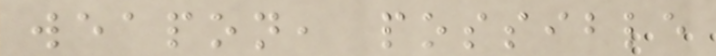weapon, possible
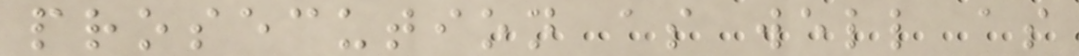prosecution as well as
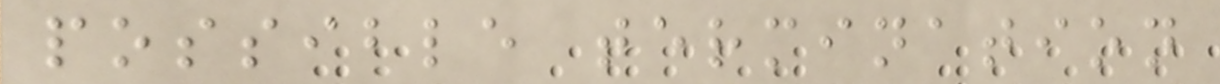possible termination
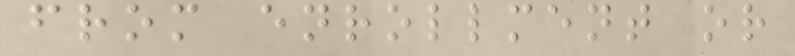from enrollment or
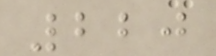220
